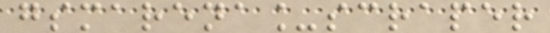gsmarena_scraper
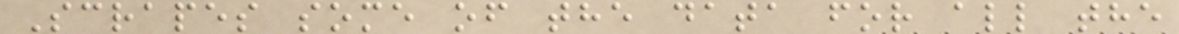Scrapes some of the data for all the
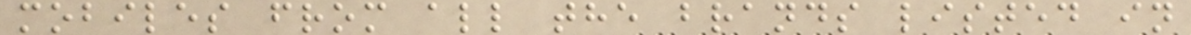mobiles from all the brands listed in
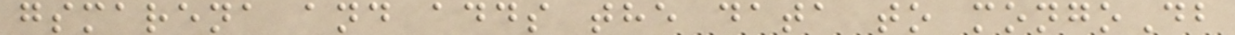gsmarena and adds the data to mongoDb
